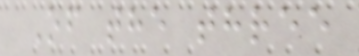Of the three
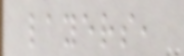layers,
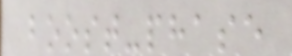boost-phase
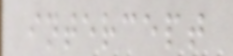intercept
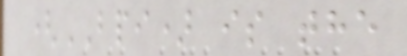(BPI) is the
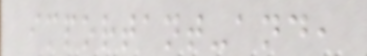important-and,
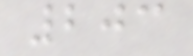203
